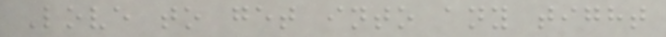Love to get into any tight
